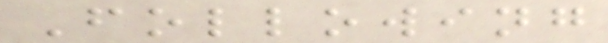Following
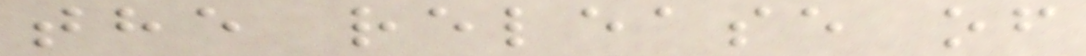the release of
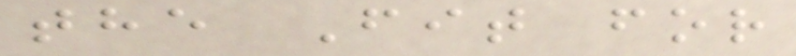the Fit for
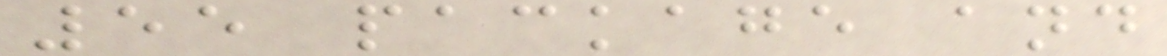55 package and
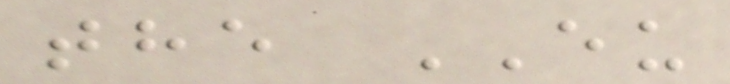the EU
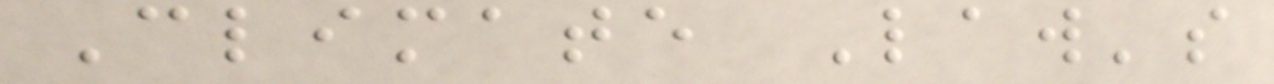Climate Law's
